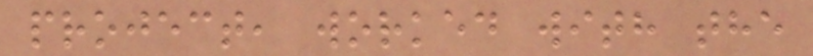project, worked with the
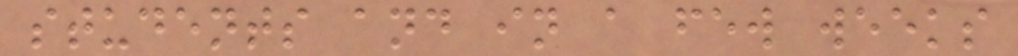students and in a few weeks
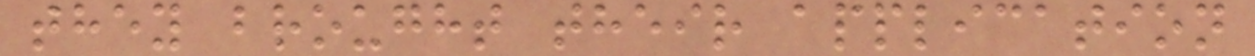they brought their application
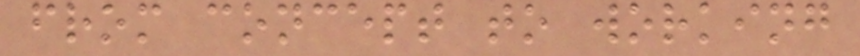from concept to working
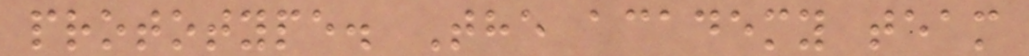prototype. The academy team
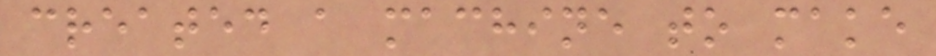created a machine to make
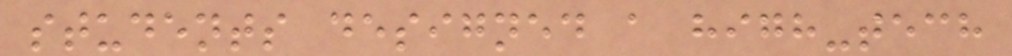students designed a high-tech
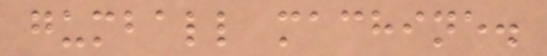gumball machine.
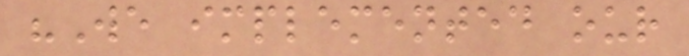"We implemented our
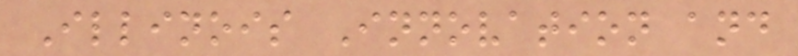Illinois Innovation and
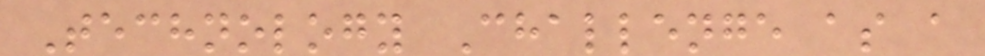Technology Challenge as a
